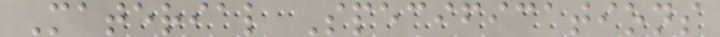Material Specifications
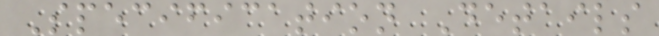Specification Details
